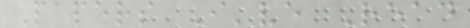Papers I've Read
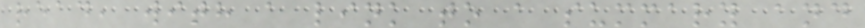read, with a link to a summary and
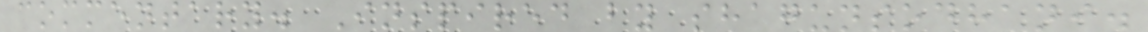commentary. Inspired by shagunsodhani.
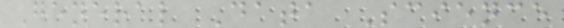General Data Science
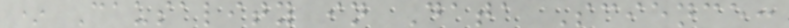* Causality in Data Science:
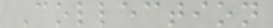Collection
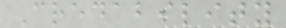Credability
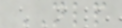NLP
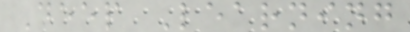Deep Learning
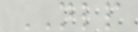NLP
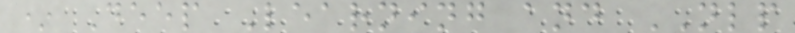* Deep Learning and NLP
